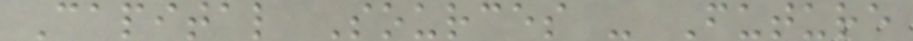Capital Sources - Future
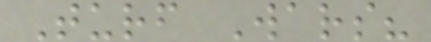Turf Wars?
